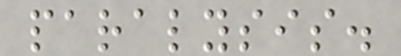paralysis.
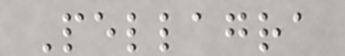Pellagra
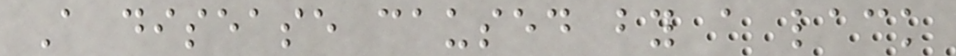A disease caused by a lack
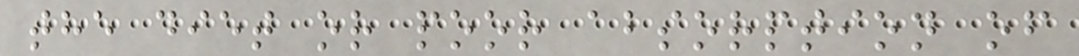the diet or poor absorption of
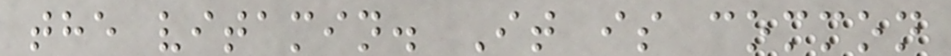the vitamin. It is common
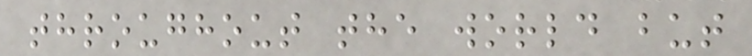throughout the world but
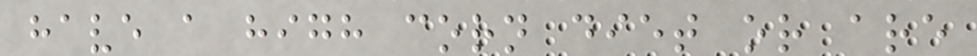have a high corn diet or are
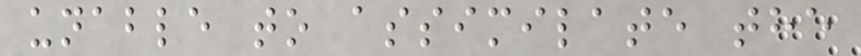unable to assimilate the
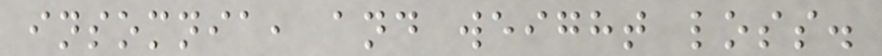insomnia, and weight loss.
